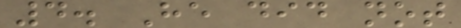4. He did not
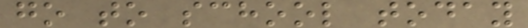go to school today
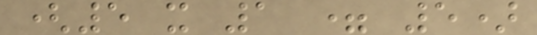(5 x 1 = 5)
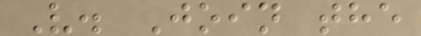V. Join the
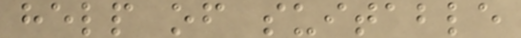help of suitable
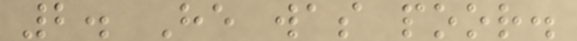2. He was poor.
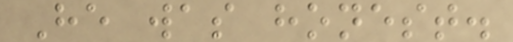He was honest.
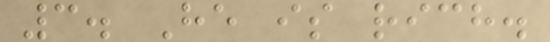3. He is rich.
